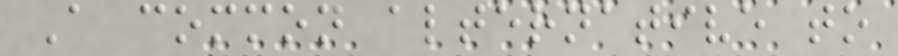A common alternative to
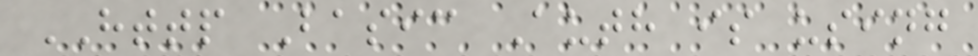HTTP Basic Auth is using
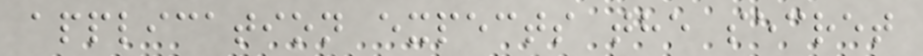application expects the secret
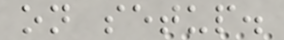on setup.
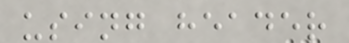using header
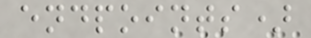endpoints)
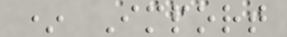* Import
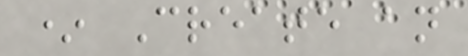* Create an
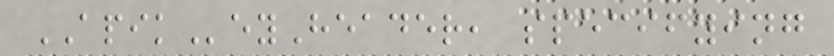APIKeyHeader, specifying
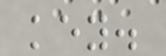key.
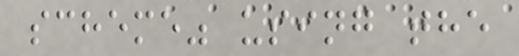scheme" using the
